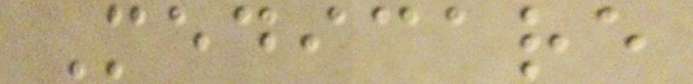Medicare
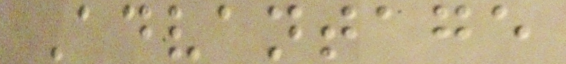Advantage
